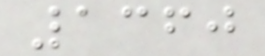1360
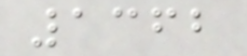1362
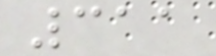311
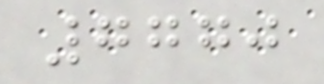7770
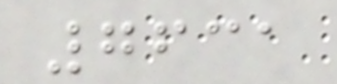7631
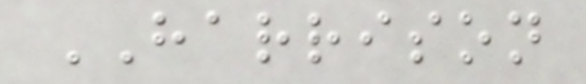HARRISON
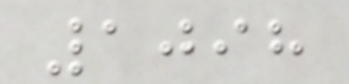1098
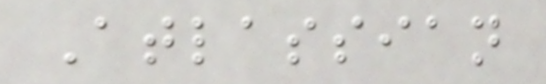Atlassian
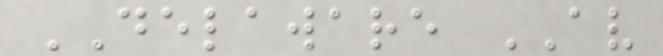DELAWARE AV
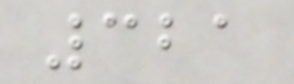321
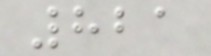821
